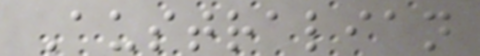Australian
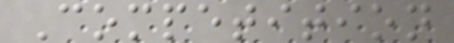Competition
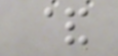&
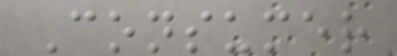Consumer
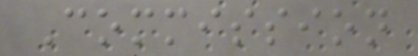Commission
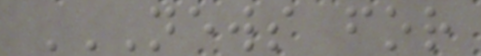NEWS FOR
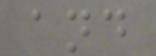and
